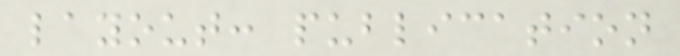layout: publication
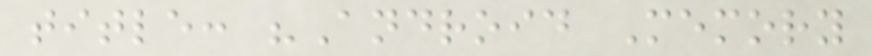title: "Android Memory
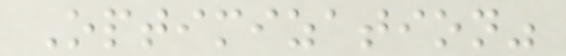Optimization"
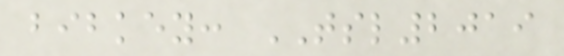bibkey: TSL2019
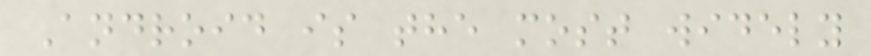Android is the most widely
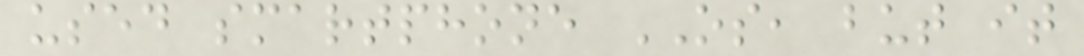used smartphone OS, but it
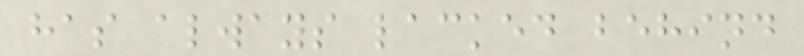has always lacked behind
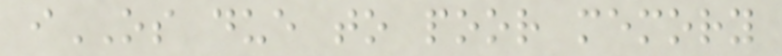iOS due to poor memory
